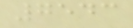7543
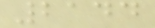2144
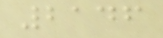2146
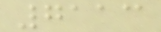7113
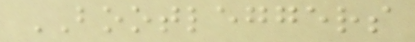BOOTLEGGERS
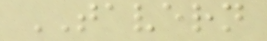TAVERN
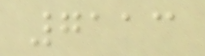7113
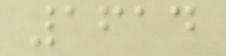1614
